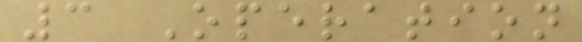3 Operation
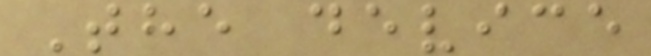The device
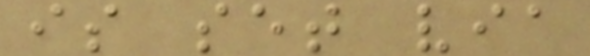is set via
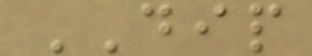DIP
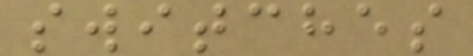switches
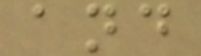and
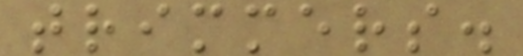trimmers.
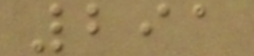291
